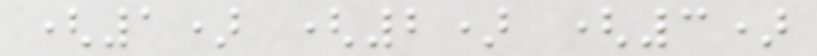(1) (2) (3)
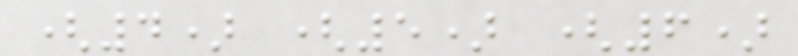(4) (5) (6)
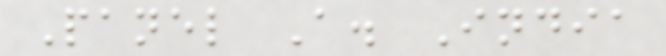Panel A. India
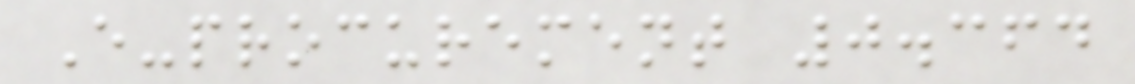E-procurement 0.364
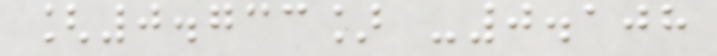[0.733] -0.108
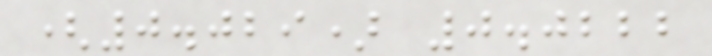(0.029) 0.0222
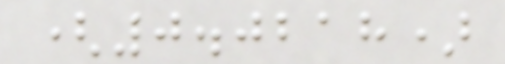(0.0218)
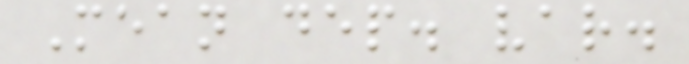Mean dep. var.
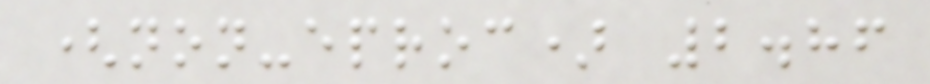(non-eproc) 2.86
